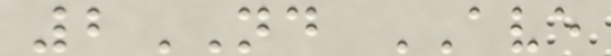2ND AVE
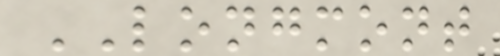LONGMONT
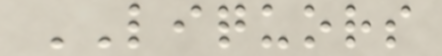LIQUORS
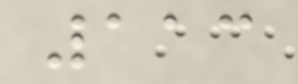113
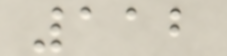112
